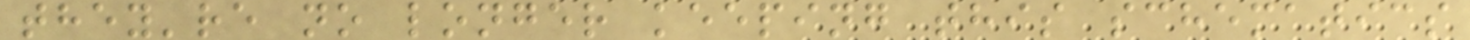they're no longer keeping this schematics
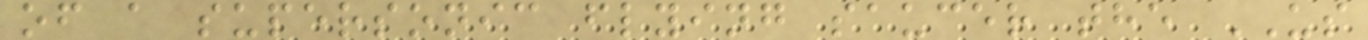of a supersonic flying saucer the US
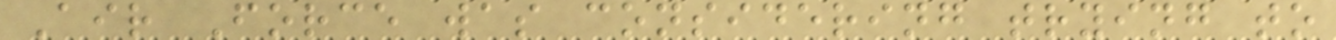Air Force was considering trying to
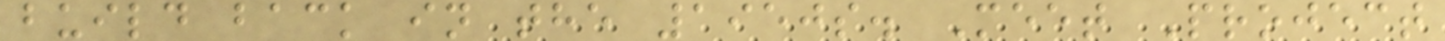build back in the 1950s. Meet Project
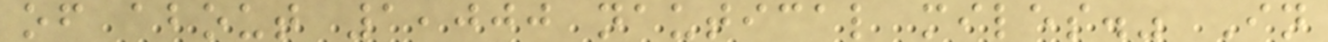of about 1,000 nautical miles." In
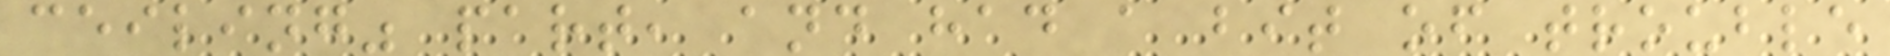ceiling" part, and had a bit of trouble
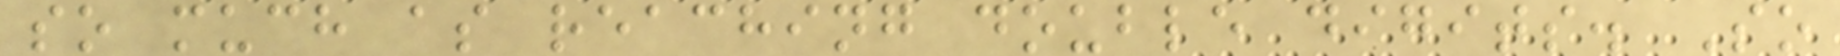so much as reaching double digits. So
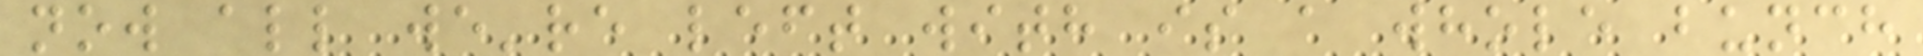now all we're left with is a whole bunch
